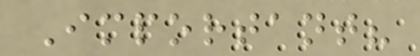Important?
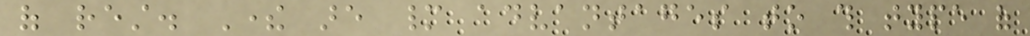of rest. There are many advantages to this type of
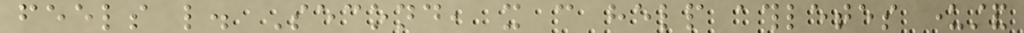feels like. Second, it can help athletes understand
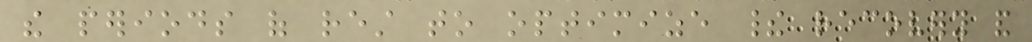the periods of rest to optimize their recovery and
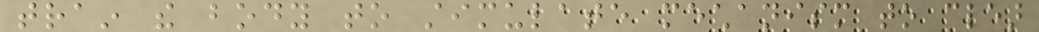train the body to stimulate mechanism to clear
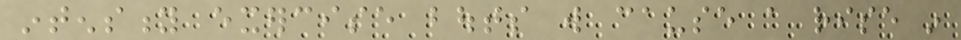intensity exercise bouts will cause a rise in
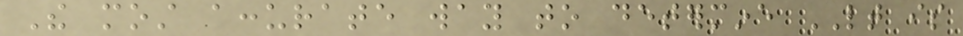The most accurate way to determine LT is
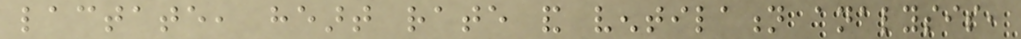lactate, heart rate and ventilation analysis,
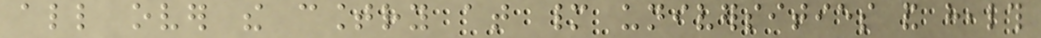all over the country at many universities and health
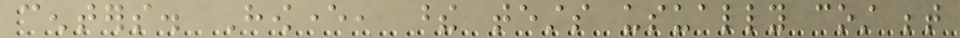centers. However, these tests usually cost between
